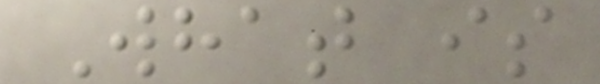What is
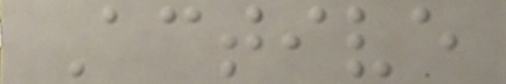Active
